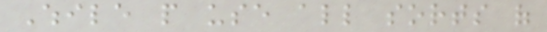While people use all sorts of
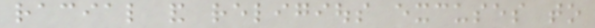racial and religious excuses to
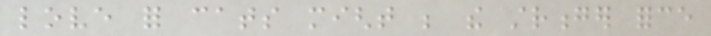love for cats might be the stronger force
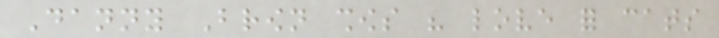Danny Brown shows his love for cats
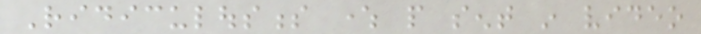Ridiculousness where people sent in video
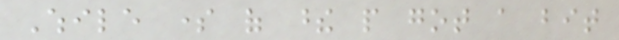While some of these people got a bit
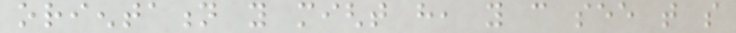orientation you might have, you can see that so
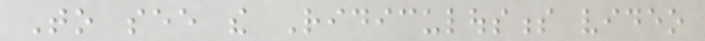To see the Ridiculousness video
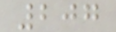207
